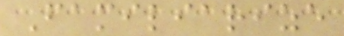Familiarize
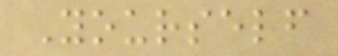Yourself
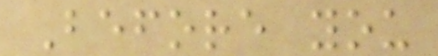Before you
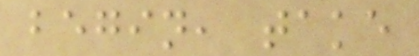begin, take
